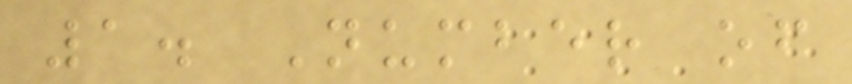1. Number of
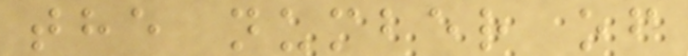the number of
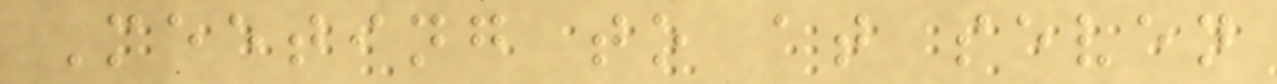Meeting to at seven
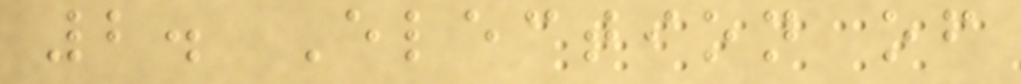2. Election of
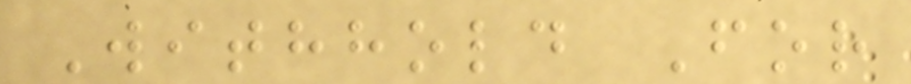Withhold For
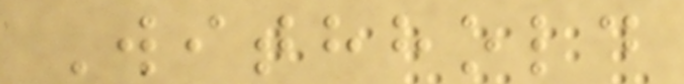Withhold
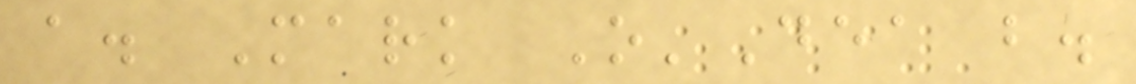a. Mark O'Dea b.
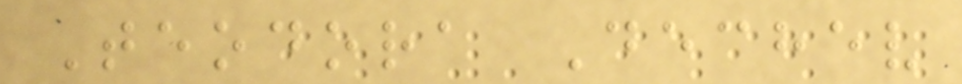Teodora Dechev
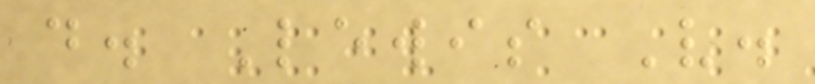d. Lewis V.
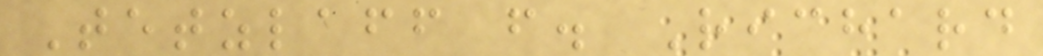Tetzlaff f. Richard
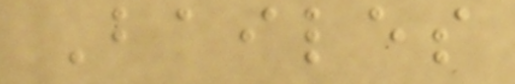Bailes
